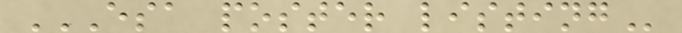ESA POSTER LISTING
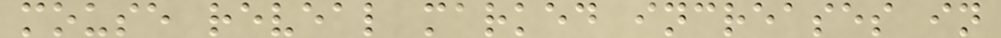mouse reveal marked increases in
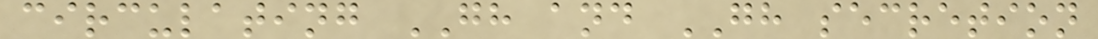circulating GH and GH secretion
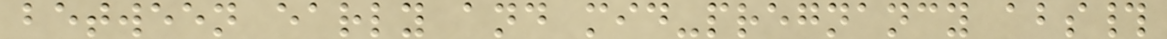between early and mid-pregnancy abs#
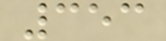353
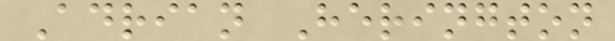Adrian Herington
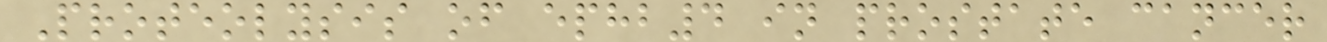Proteolysis of ephb4 in prostate cancer
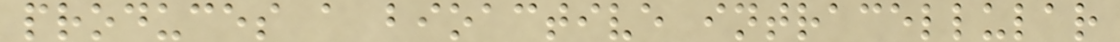produces a bioactive intracellular
